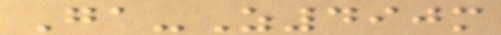Ga-Z490m
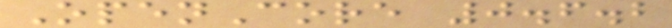OpenCore 0.6.2
